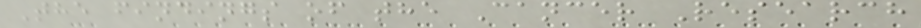The findings of the Cancer Research
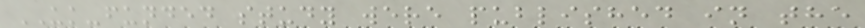UK-funded study were published in the
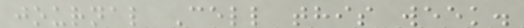journal Cell this week.
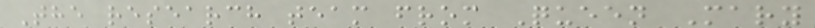The research team from Queen Mary
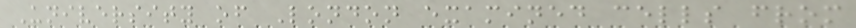University of London examined cells from
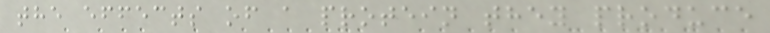the effects of a protein they produce
